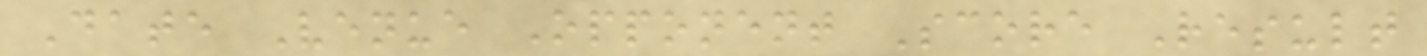Date Venue Opponent Score Result
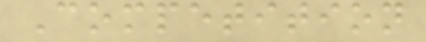Competition
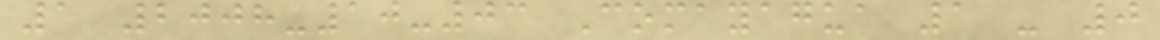1 2008-10-03 Comayagua 1 - 0
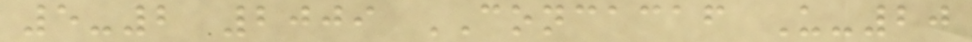5-2 2009 CONCACAF U-20
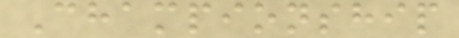Championship
